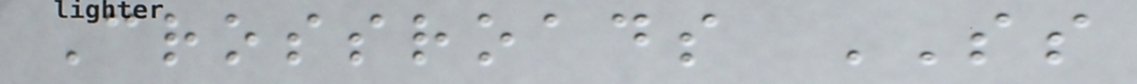Crossroads SS
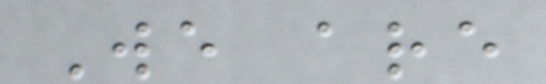We are
